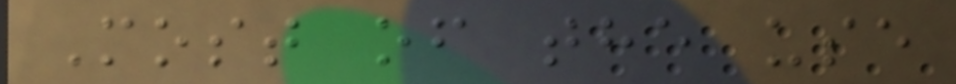Most of the use
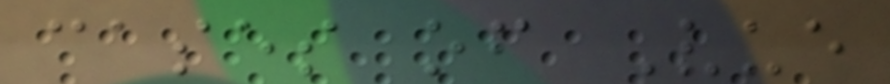cases of Vue
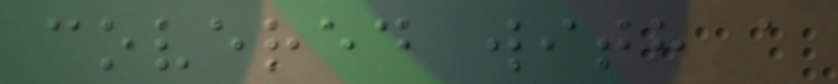covered with a
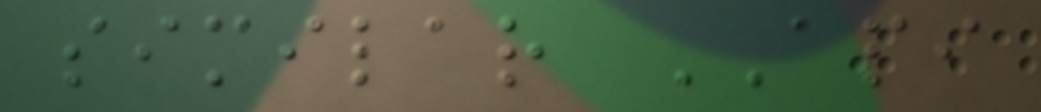similar API
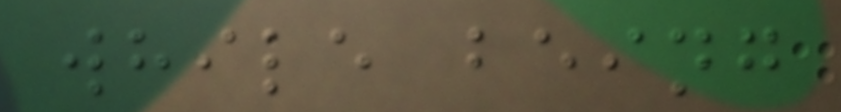while being
